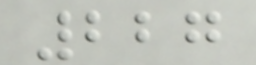227
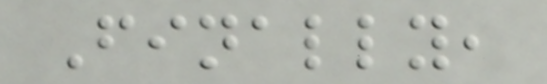Finally,
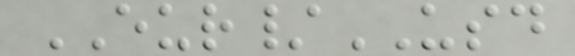EUR/USD
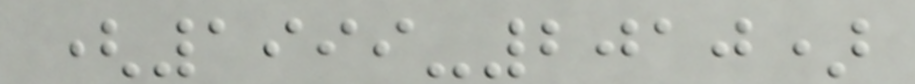(1999-2010)
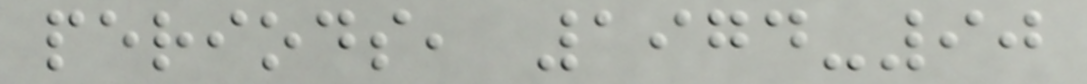periods, 1974-90
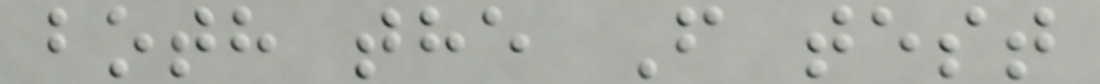both the F test
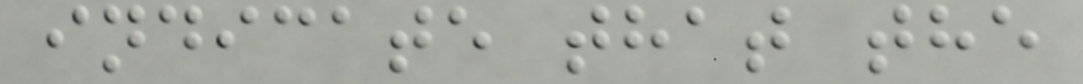indicate that the
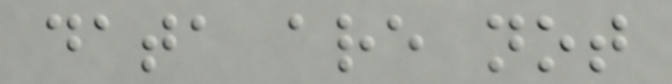data are not
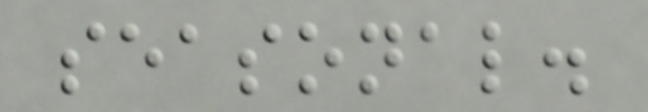seasonal.
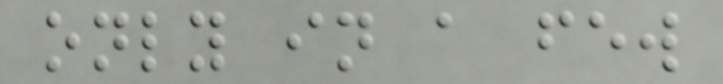only in a few
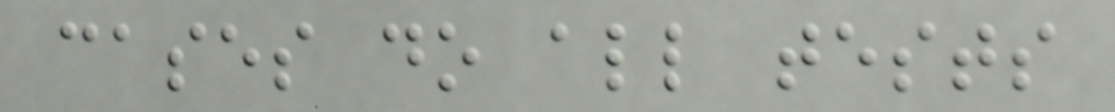cases do all tests
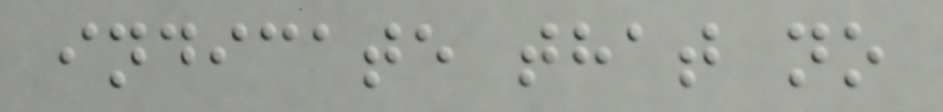indicate that no
